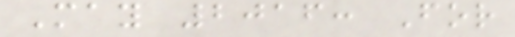May 2016: For
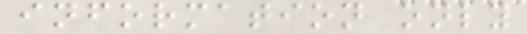information only
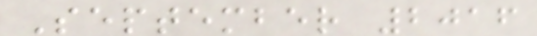September 2016
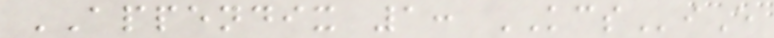APPENDIX 1: KCSiE
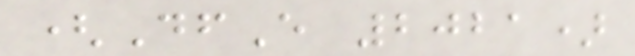(DfE 2021)
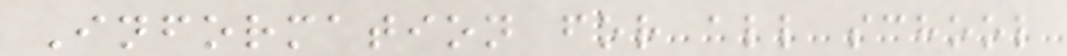Information for all school
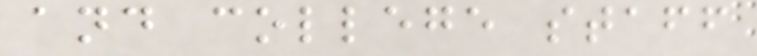and college staff
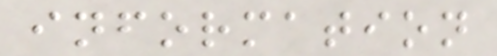information
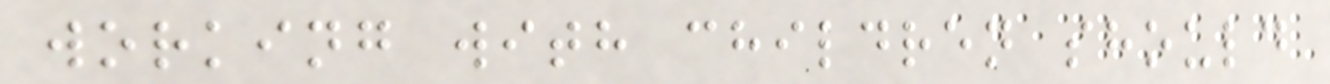working with children should
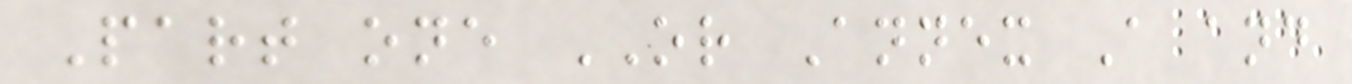Part one OR Annex A and
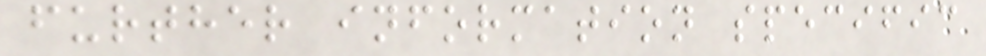further information specific
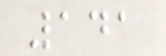141
